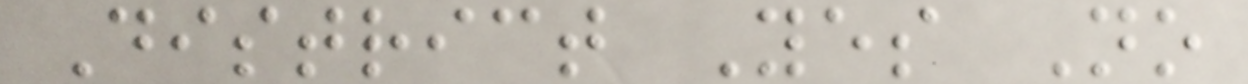District Yes No
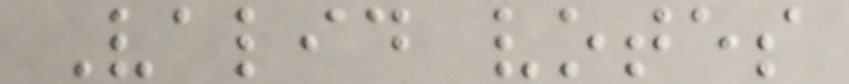Valid votes
